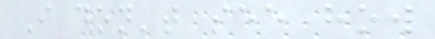I don't see how
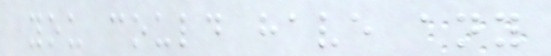you could have any
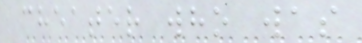cheater who was
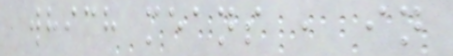which means , in
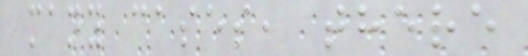many cases, there
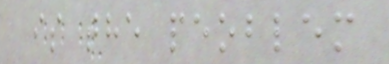is the peoblem
